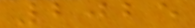2025
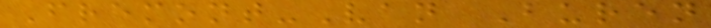Fremont-Van Buren
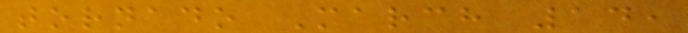tornado March 14,
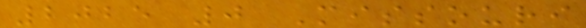2025 0 Missouri
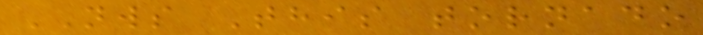NWS This tornado
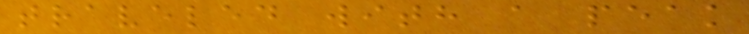traveled with a peak
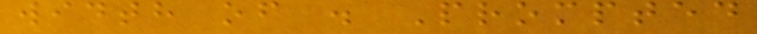width of . Prompted
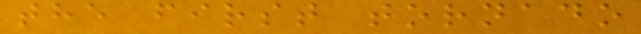the first tornado
